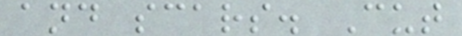and scars. Cut
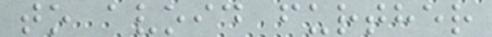to avoid further
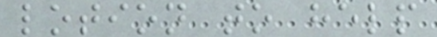lotion to help
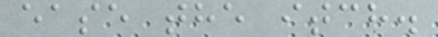ease the itch.
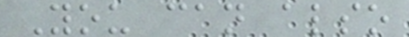You can also
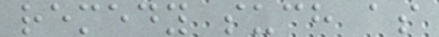remedy such as
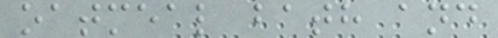oatmeal bath and
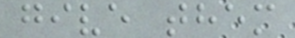give them
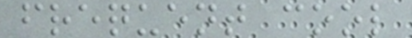frequent cool
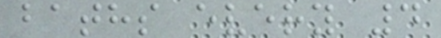baths every 4
